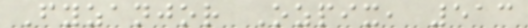Fyzanjor Ozpix, 513
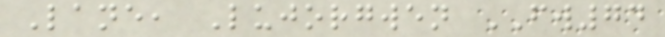Lane, Lujorgwen FW74
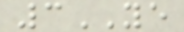3YE
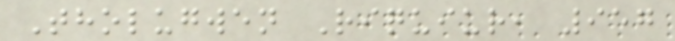Tholugwen Riquiur, 957
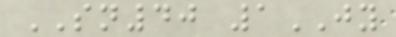SN40 1JY
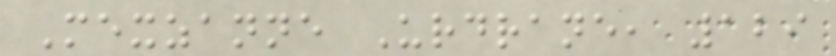Mexzanne Urdrane, 129
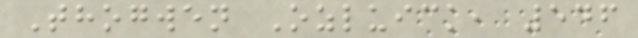Thogwen Ozluick, 546
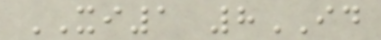XI1 8ID
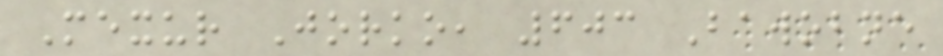Mexur Jorko, 603 Bawobne
